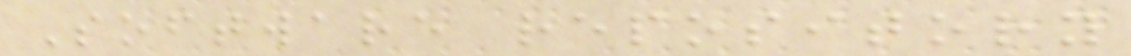Software repository
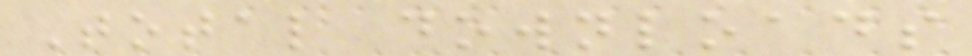Total downloads
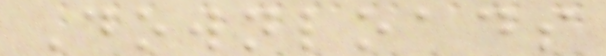Downloads
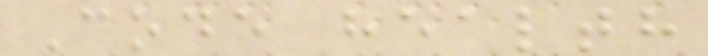Code health
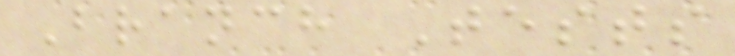Branch Tests
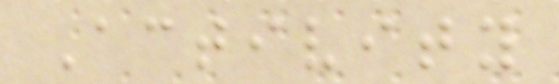Activity
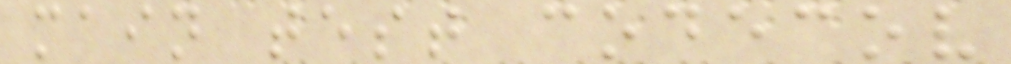main test codecov
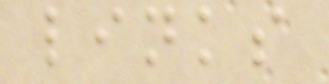links
